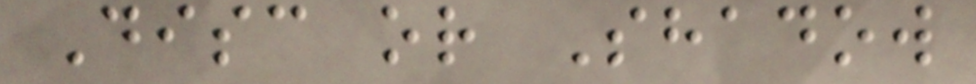Disc or Shadow
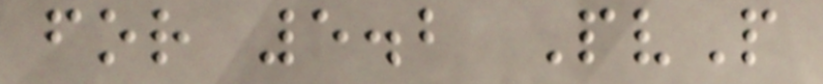for 5.2 PvP
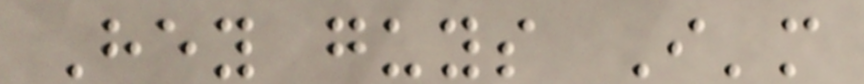Hey guys I'm
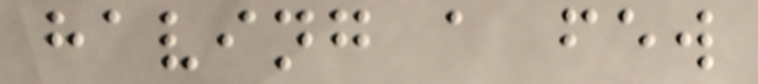having a few
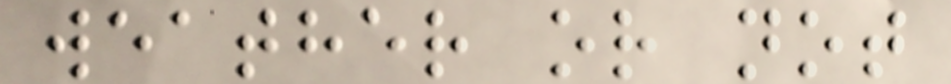weather or not
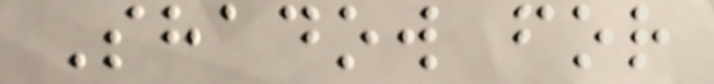Shadow for
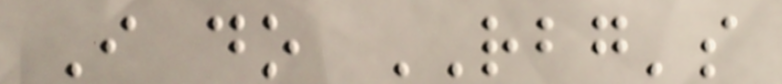I do RBG's
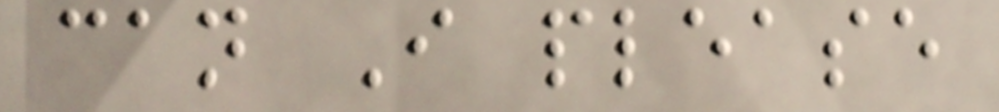can I please
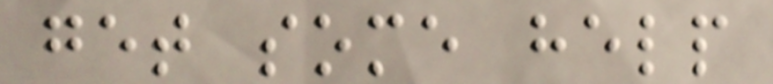get some help
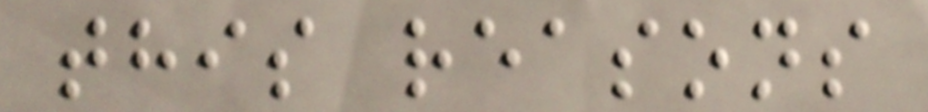this reasons
